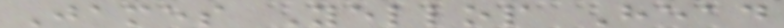James Yellop Head
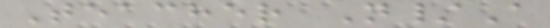Teacher N/A
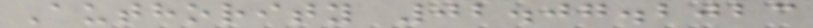Authority 02.07.2023
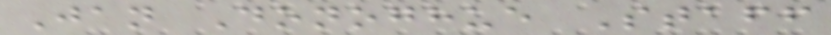Jan Donoghue Staff
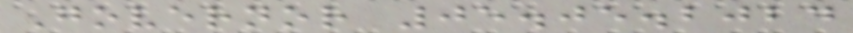Governor 05.05.2024
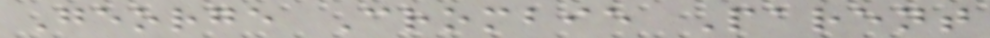George Crombie Parent
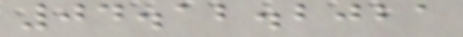04.12.2021
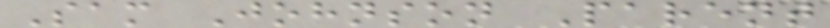Sam Johnson Parent
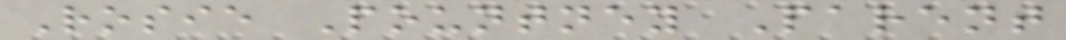Rosie Pountney Parent
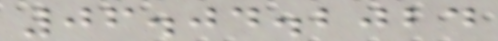06.04.2024
